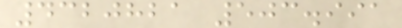4320821 503.991
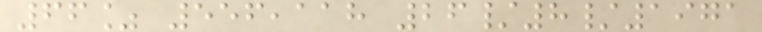66% 556,118 26/8/1971
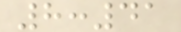8:41
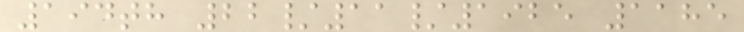194th 22/11/1925 1185
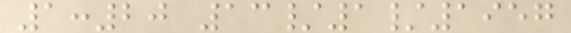1:20 13/1/1957
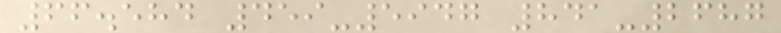66.584 459-5947 841-2687
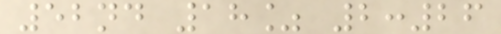52nd 18% 2:26
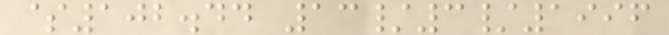$102.44 13/3/1996
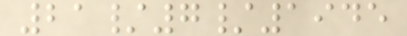21/7/1945
